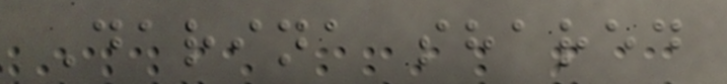Darina shared
